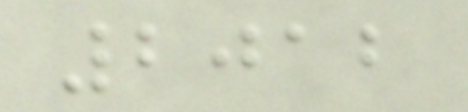2012
